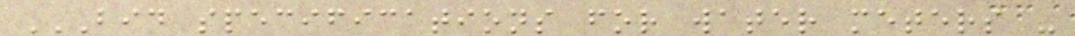BID SPECIFICATIONS FOR WATER METERS -
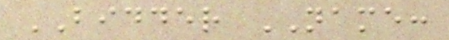BIDDER NAME:
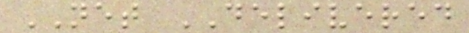NET DELIVERED
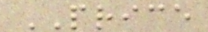PRICE
